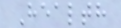Health
